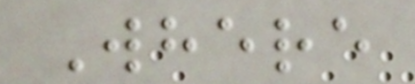Where
